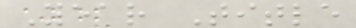Year Title
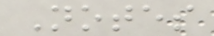Notes
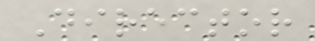Director
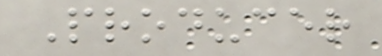Producer
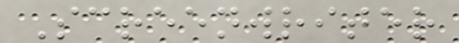Screenwriter
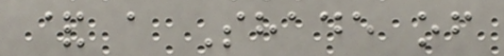& a Shade of
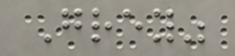Grey"
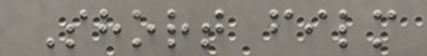Short film
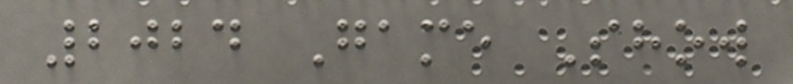2024 Game Show
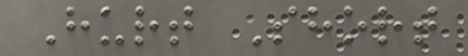Hurt Short
